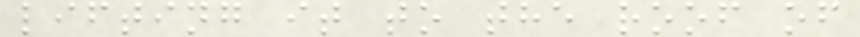lifting it to the roof of
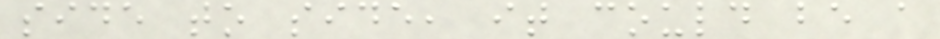side to side, it could be a
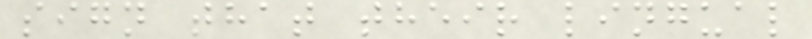sign that their lingual
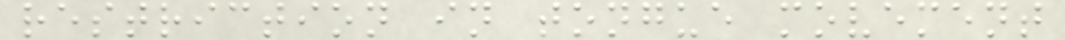restriction in tongue movement
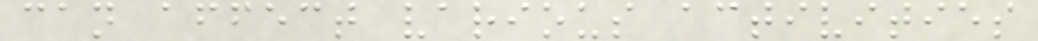can affect various activities
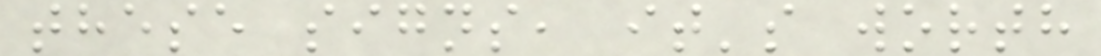these signs, it's worth
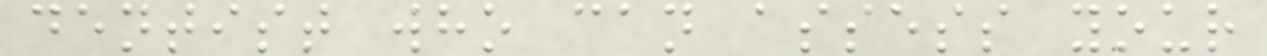dentist who can assess your
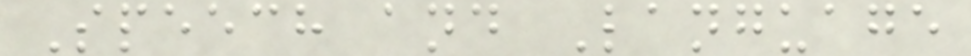Speech and Language
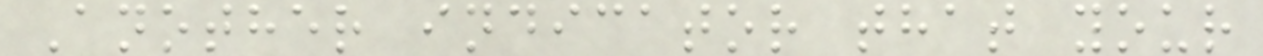Another indicator that your
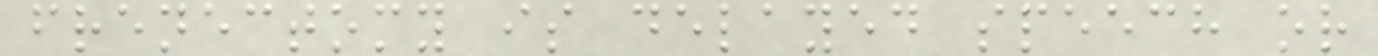frenectomy is delayed speech or
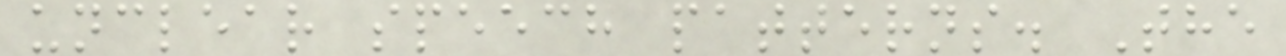unclear speech patterns. The
